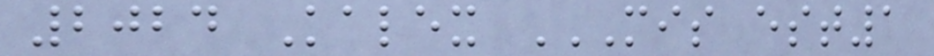2024 Kalex MIS EST1
